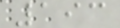193
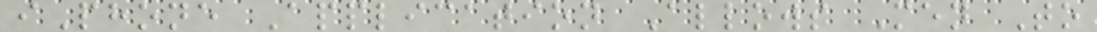iPhone Application Allows Men To
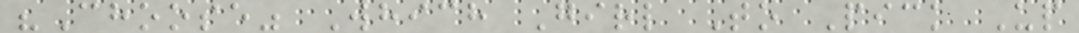"Choose" Which Girl To Pick Up
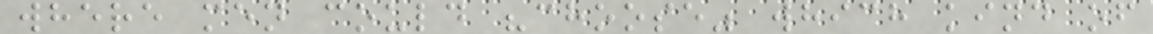where men could "choose" which kind of
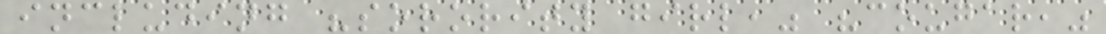including "sorority girl," "cougar,"
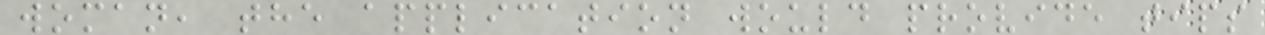woman, the application would provide tips
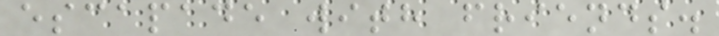escapade with friends.
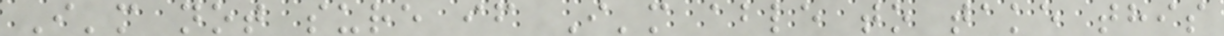I'm not sure if I'm able to take this
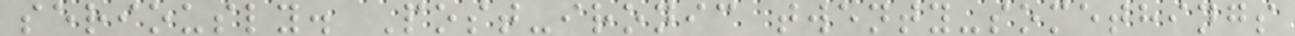seriously. Post-ironic twenty-somethings
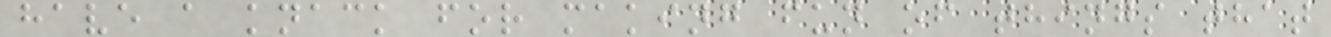have a knack for making fun of things that
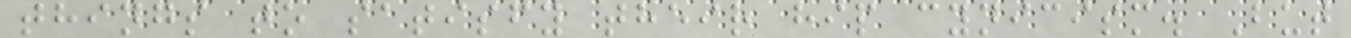things to satisfy their hip cynicism. But
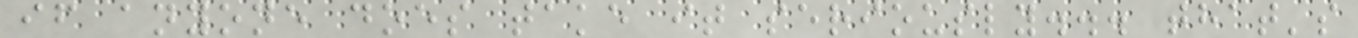if anyone does take it seriously... that's
